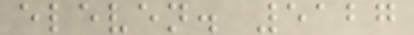eleven. 5127
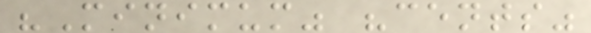"Minimum" "cents"
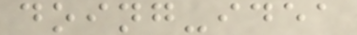doing-idea
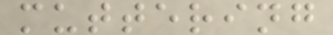muttering
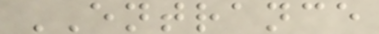ENTRANCE
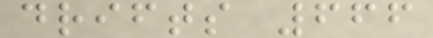drifts 666
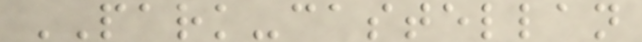PARK-castellan
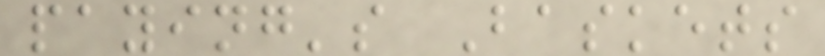paying's Baskets
